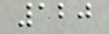120
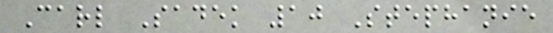Carl Sadek 10 Stephanie
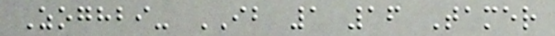Zoghbi- IB 1 16 Tamer
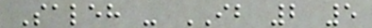Saleh - IB 2 5
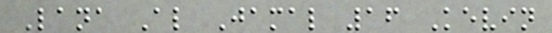Lana Al Jamal 16 Kevin
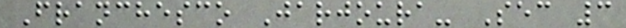Franchesco Jarjoura- Sec 3
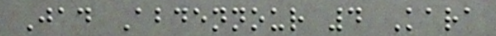Jad Abdennour 4 Kara
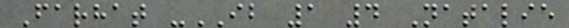Farhat -IB 1 4 Natalie
